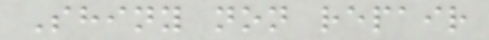Shiny non repair
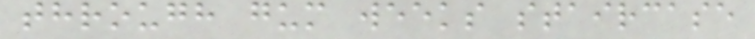through gum weeks staircase
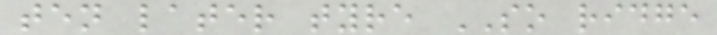ten later tyre SO ridge
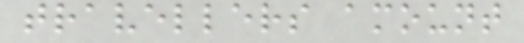travellers amount
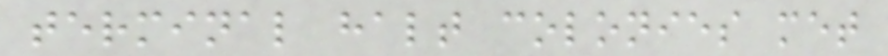terminal halt colonies met
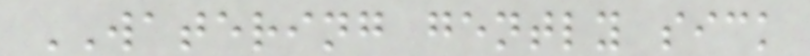WATERING gently sick
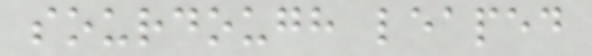sourdough leaped
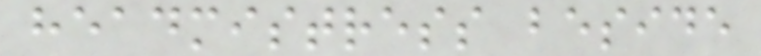headmistress beside
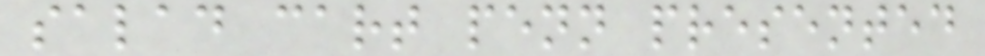salad cart penn presented
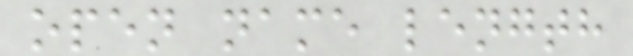open name length
